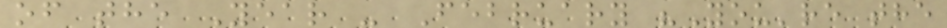of the Year - February "You're the
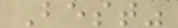Best"
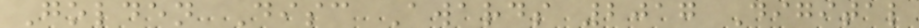Golden Disc Awards 2017 Digital
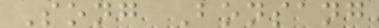Song Bonsang
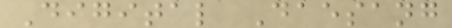Digital Daesang
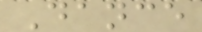Dance
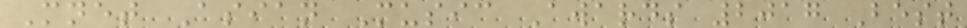Mnet Asian Music Awards 2017 Best
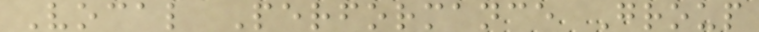Vocal Performance Group
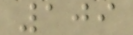109
